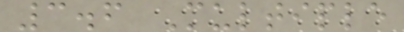3.6 Multiple
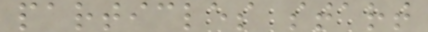particles start
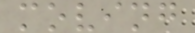moving
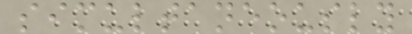simultaneously
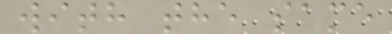with the same
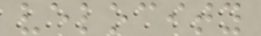velocity
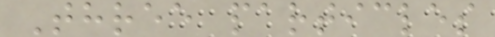Three particles
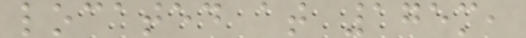located at 175m,
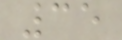35
